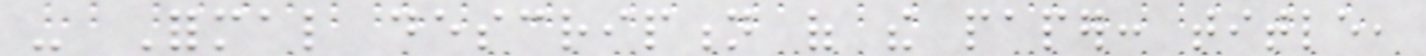- Formal description of the paper: title,
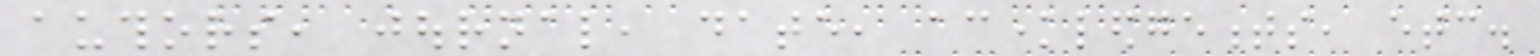authors, journal, date, acknowledgements, etc.
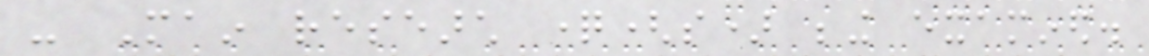- Main research question(s) being examined.
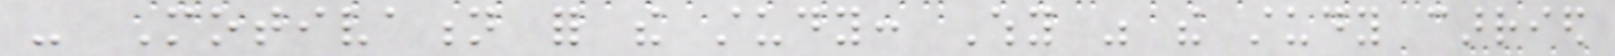- Motivation for the study: Why was the study carried
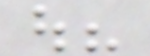out?
